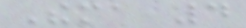Thema 4
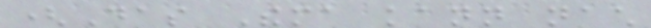(Das Thema kann nach
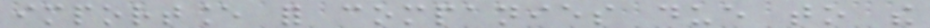importance for companies due to the
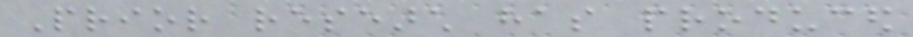Prior research has produced
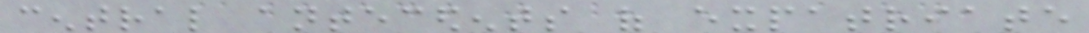central antecedents of expatriate
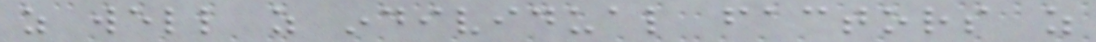as well as individual factors as
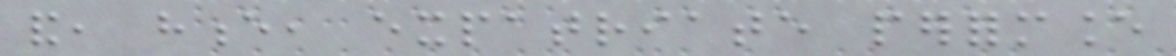and, hence, expatriate performance
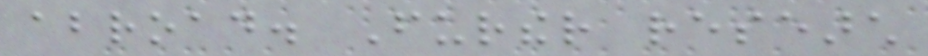abroad. Further research
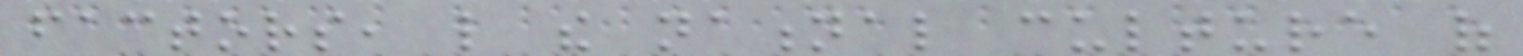factors, like the national culture of
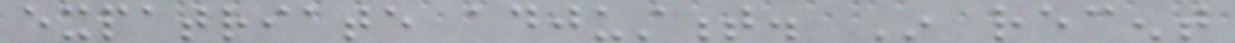expatriate adjustment. In recent
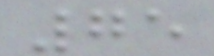75
